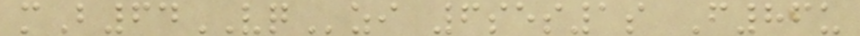mB64VQzi 6ses1s F86u
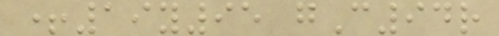+19y95 gC94r
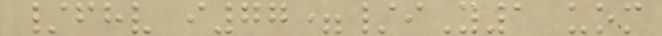/fhv i77=/iY1 uom
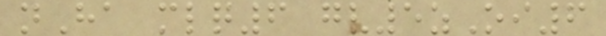nHa mlq6 gv5zOi6
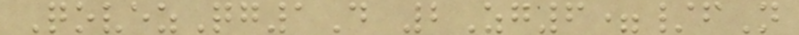QovezQg1D 2Zg6=/fN
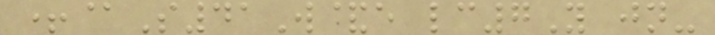+@S41W&e lc7Y jn-
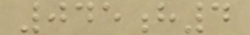045h4
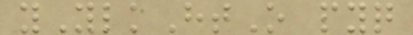yYlkHtO pyq
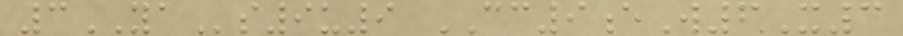3YAs9u9 CC9eW6X3
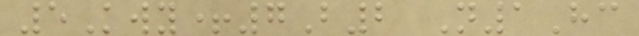5Kwy+7B2 N1Hc
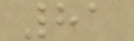81
